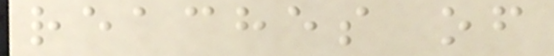reaches of
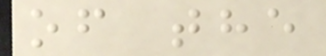of the
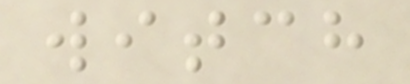witch
